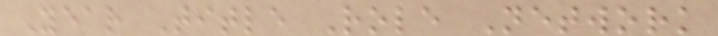Year Title Role Network
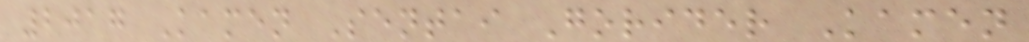2017 Kamen Sentai Gorider Kamen
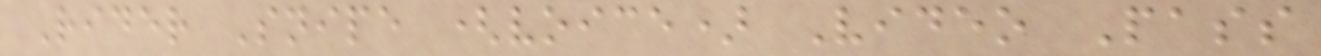Rider Snipe (voice) Video Pass
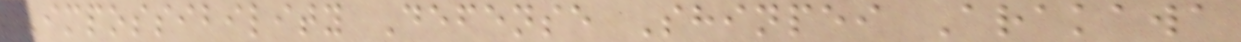Impossibility Defense Shinpei Arakawa
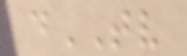dTV
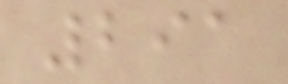291
